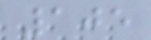105
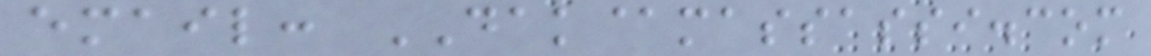email: DAK@massassi.com
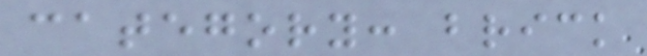category: brick
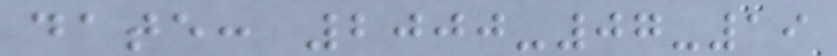date: 2000-07-19
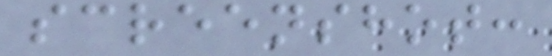screenshot:
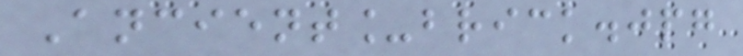Ancient_brick.jpg
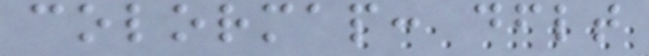colormap: dflt
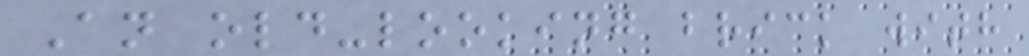An old-looking brick with
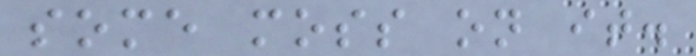some moss on it.
